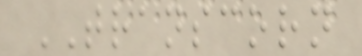TRANSCORN
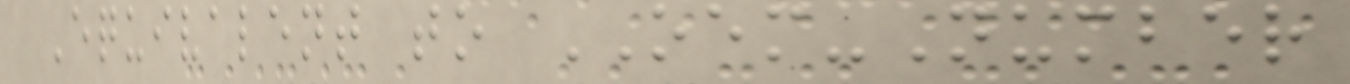Equivalent to OEM-Number
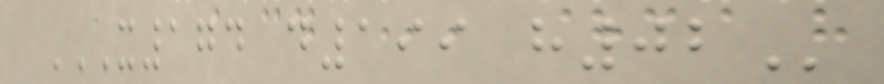X174 D199 H02
